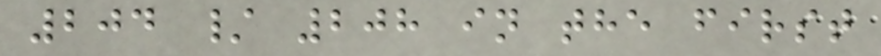204 / 208 in the first
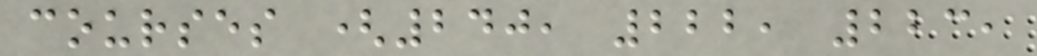courses (240, 222, 223,
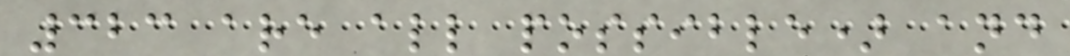323 are all possible) and
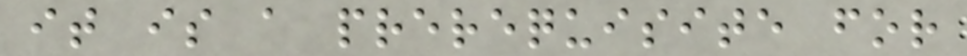it is a prerequisite for
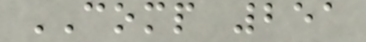COMP 251
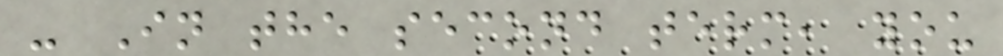- In the second term, you
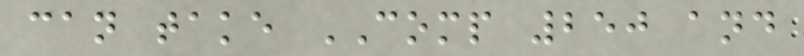can take COMP 250 and
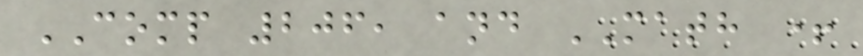COMP 206, and MATH +
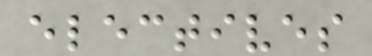electives
